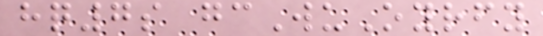hq7s gcWuOyrfy
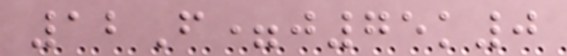12F=j75k0
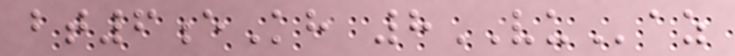bt6eKh 8VUaz
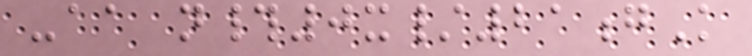-aa n#0x/21gK
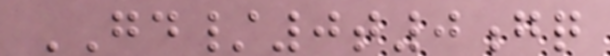GD/0t0gq
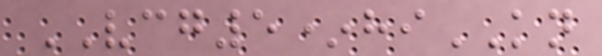VCG5*hiKN
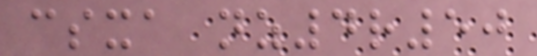csxa nz4r50
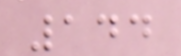144
